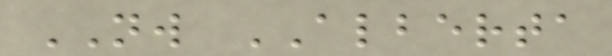NW ALBERTA
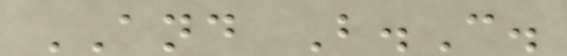AND B.C.
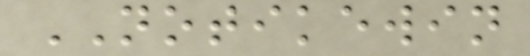NOTIKEWIN
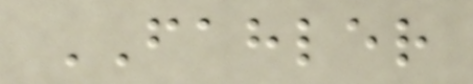FAHLER
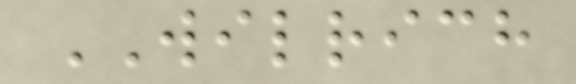WILRICH
